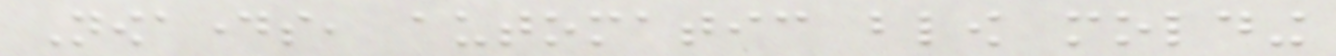Nowadays, automatic blow molding
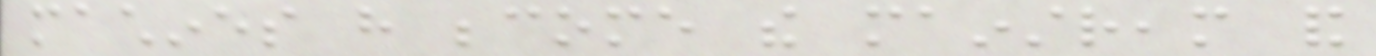machines have become the mainstream and
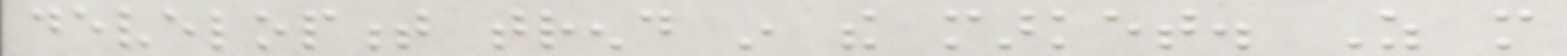development trend in the market. As more
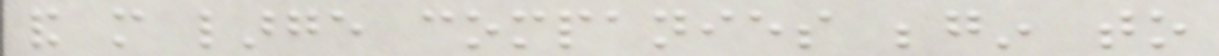and more large companies begin to
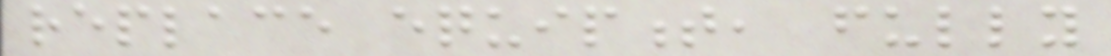replace equipment, fully
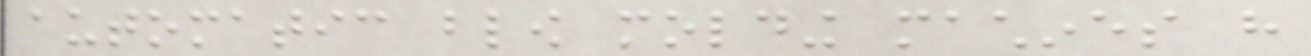automatic blow molding machines have
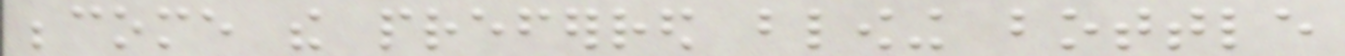become the preferred blowing bottle
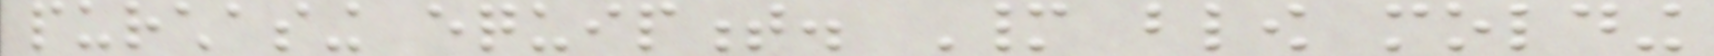purchasing equipment. Many blow molding
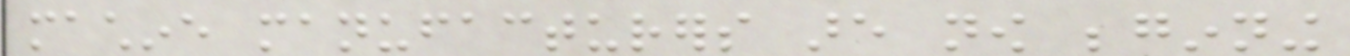machine manufacturers are now beginning
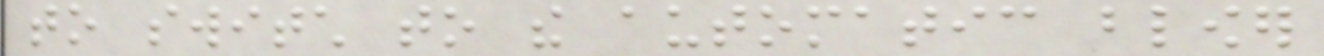to switch to the automatic blower
